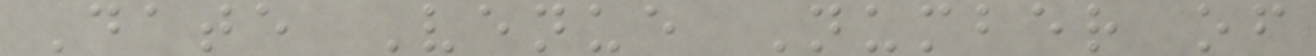Date Venue Number of
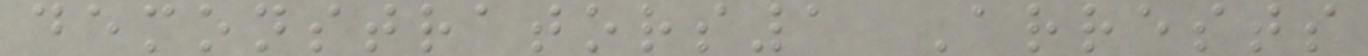demonstrators1 Arrests
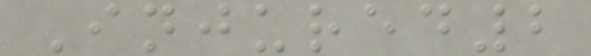Injured2
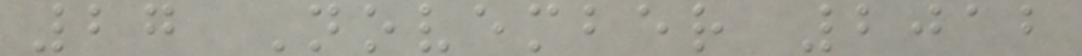27 November 2012
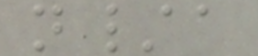n/a
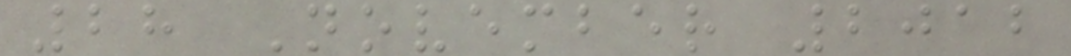28 November 2012
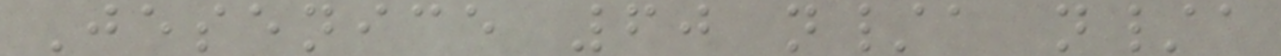Jesenice 60 n/a n/a
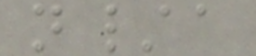n/a
